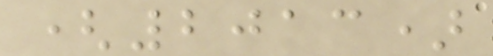(2013)
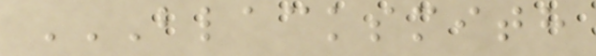BLACKSMITH
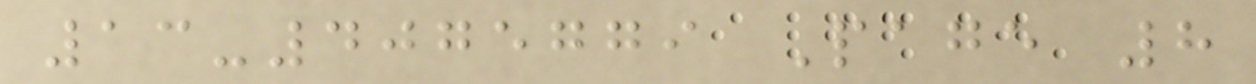13-4075779 Page 8
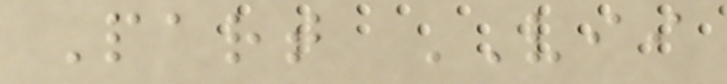Part VII
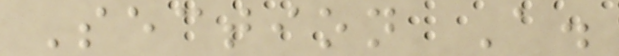Section A.
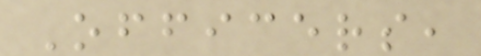Officers,
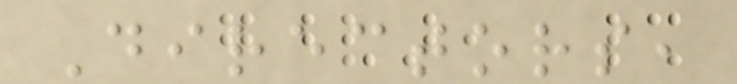Directors,
